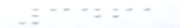3461
